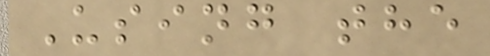Using the
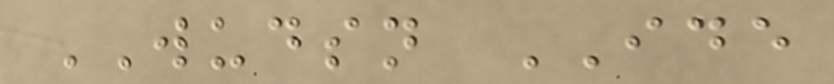WUDSN IDE
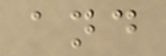and
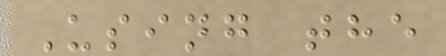Using the
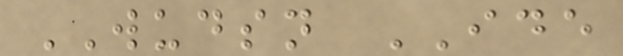WUDSN IDE
